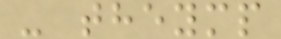- theymp
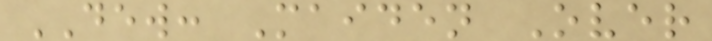DEW: Maiden Over
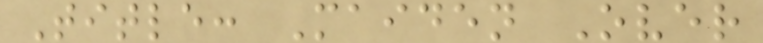Title: Maiden Over
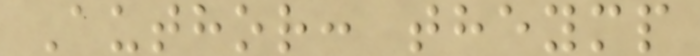Author: theymp
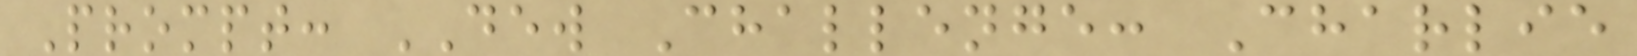Prompt: DEW Challenge: Charlie
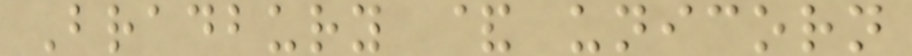Bradbury & unicorn
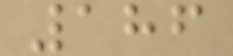186
